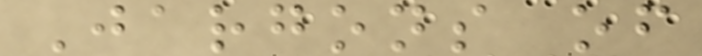Jargons of
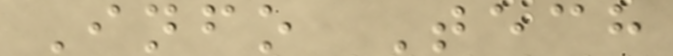Info Tech
